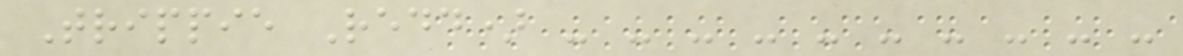Trippie Redd) - - - - - - - - - -
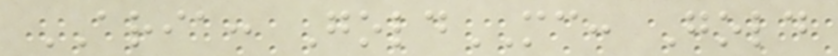ARIA: GoldMC: Gold
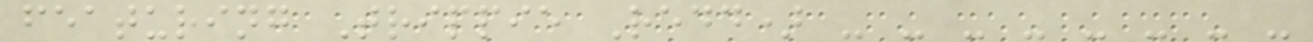featuring Trippie Redd) - - - - - - - -
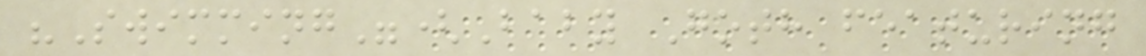"Swimming"(Baby Goth featuring
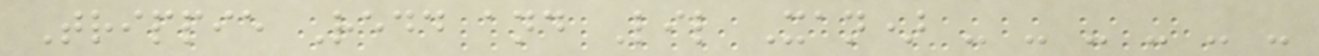Trippie Redd and Lil Xan) - - - - - -
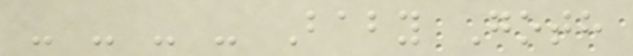- - - - Baby Goth
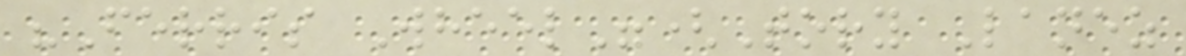"Ferris Wheel"(Tory Lanez
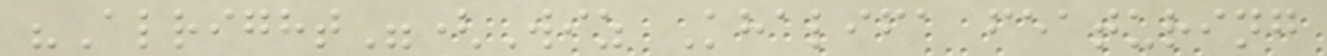"Alright"(Wiz Khalifa featuring
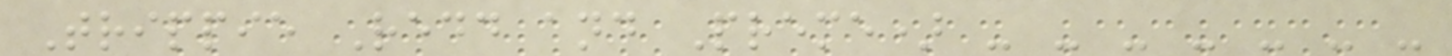Trippie Redd and Preme) - - - - - - -
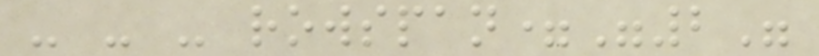- - - rowspan="2"
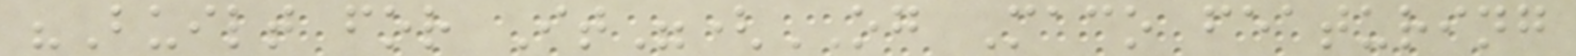"Built for It"(OG Maco featuring
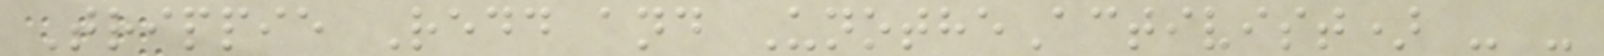Trippie Redd and UnotheActivist) - -
